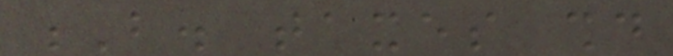B. taxes should
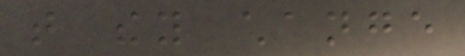that they change
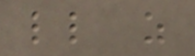little as
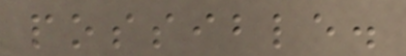possible.
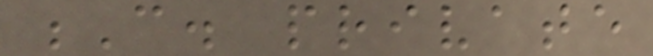C. private
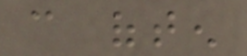can often
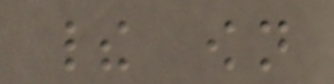their own
